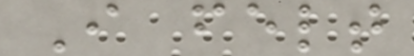I felt
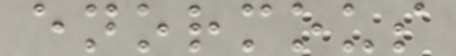enormous
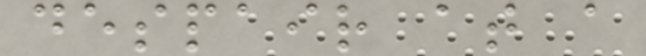despair at a
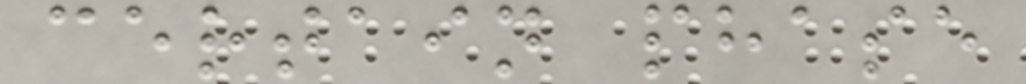certain phase
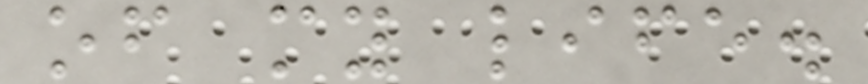of my life.
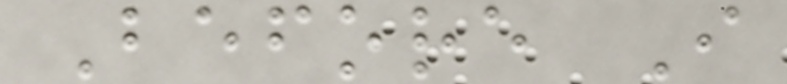Before I
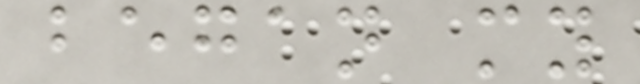began my
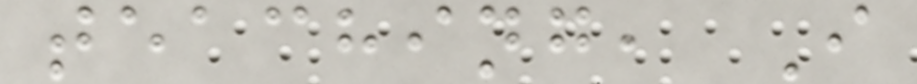teaching, I
